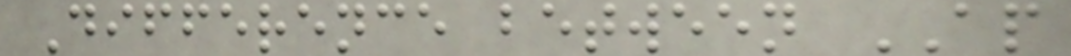Difference between AP
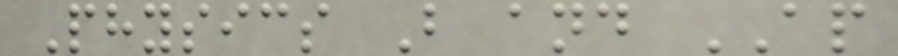Physics B and AP
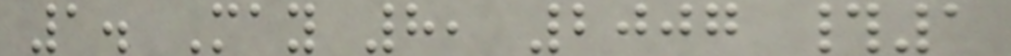1. May 8, 2007 #1
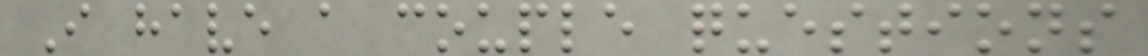I have a couple questions
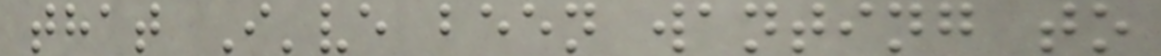that I've been wanting to
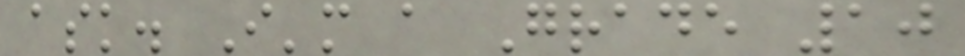ask. I'm a Grade 10
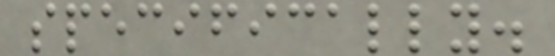specifically.
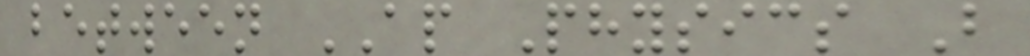between AP Physics B
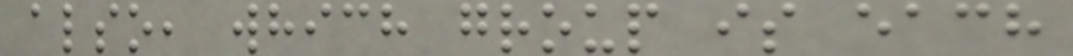also, which group is each
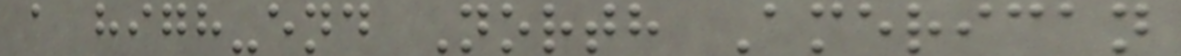a high-end North American
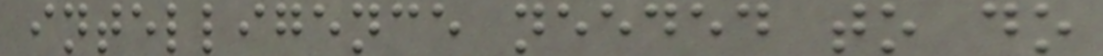intelligence needed to do
